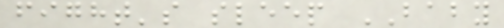fight's sleep BABY
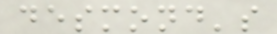desmond's
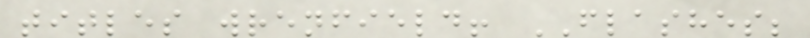titles wrenfield! FLASHES;
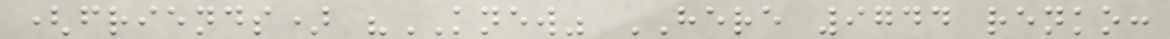(friends) "KNEW" HERE 9744 renko:
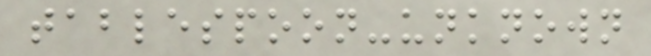tablespoon-unknown
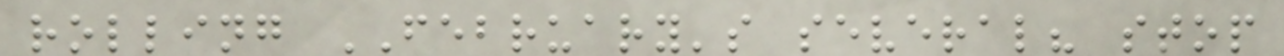rolling FEBRUARY's several? stop
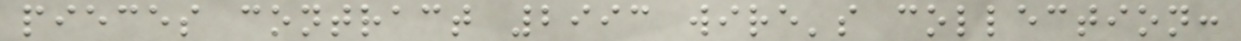pieces contract 2993 wire's collection:
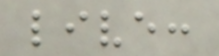live:
